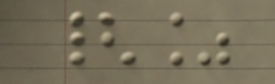{%
